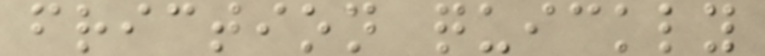friction quickly
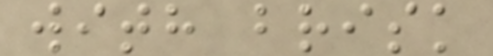with brisk
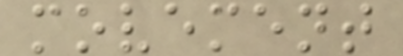movement
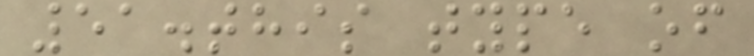51.this type of
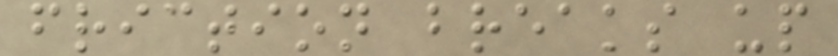friction breaks up
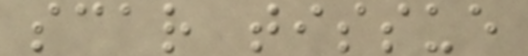scar tissue
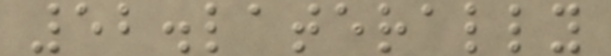52.laterally
